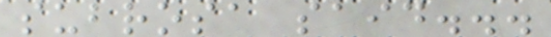subrosa said...
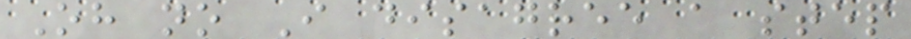Oh no I disagree a step
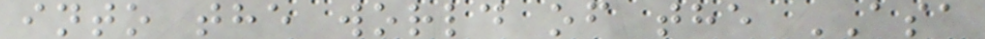into the world of the ASA
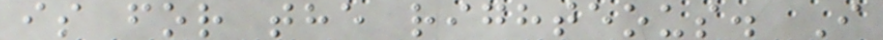is for the righteous. I
